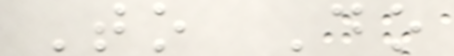To Do
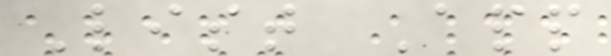List App
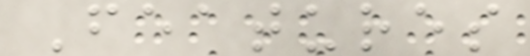Features
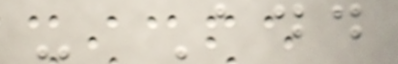- Add
